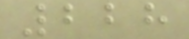228
